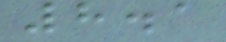8.1
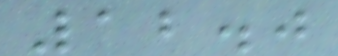12.0
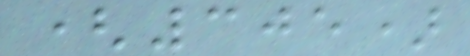(305)
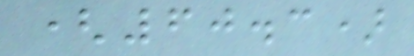(60.3)
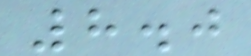8.0
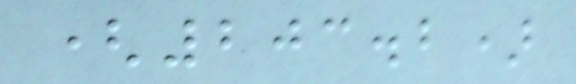(203.2)
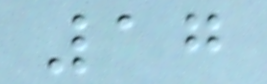17
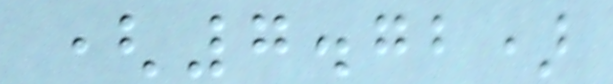(7.72)
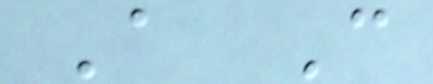A C
